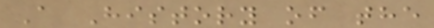A History of the
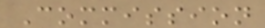Commission
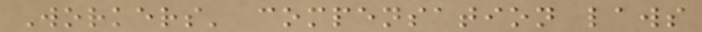Workers' compensation laws
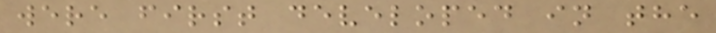were first developed in the
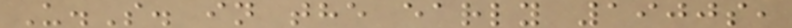U.S. in the early 1900s,
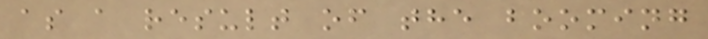as a result of the booming
